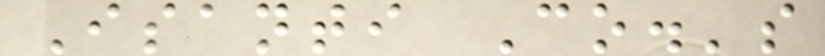Isanti Co.'s
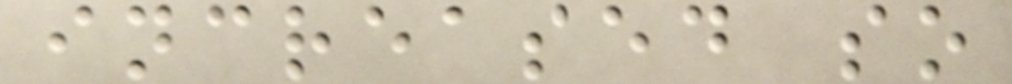increased so
